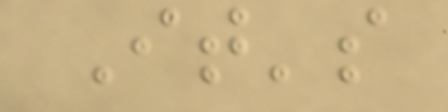It's
